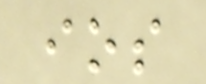ios
